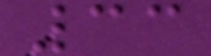33
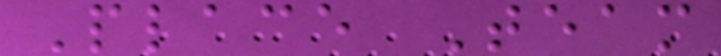Place Team
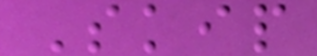Skip
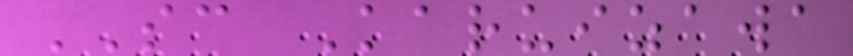SC Karuizawa
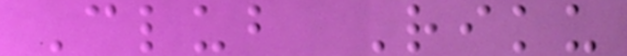Club Riku
